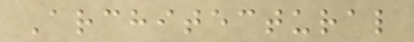Architectural
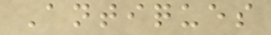Antiques
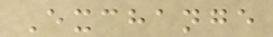Exchange
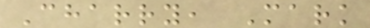Charry, Mark
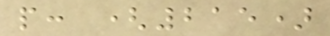p: (215)
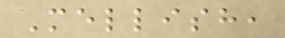Mellish,
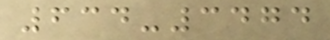634-3474
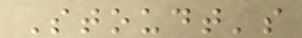Stoudt's
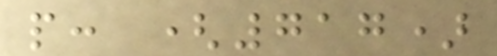p: (717)
